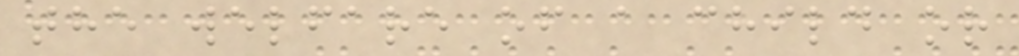the welfare of a child or
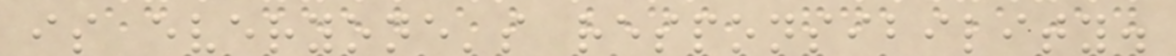is everyone's responsibility.
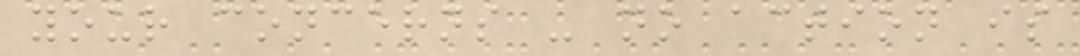your concerns - no action is
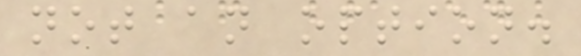not an option.
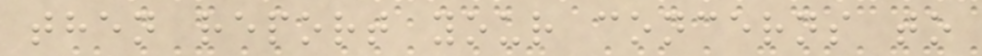then report your concerns to
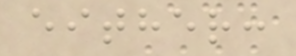either:
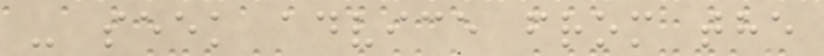- seek advice from the
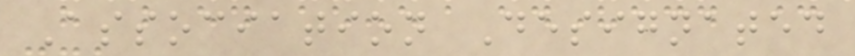Association Designated
